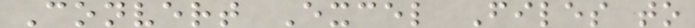Convert Excel Files to
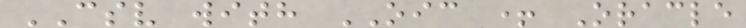CSV with OIC + Oracle
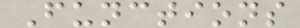Functions
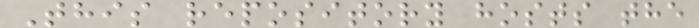This repository hosts the
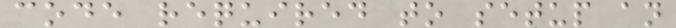code required to setup an
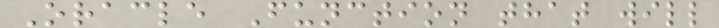Oracle Function that will
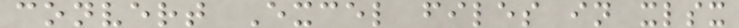convert Excel files in xlsx
